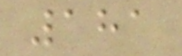181
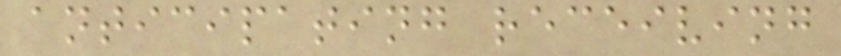anticipating receiving
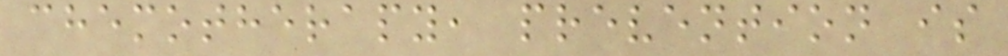chemotherapy, prevention is
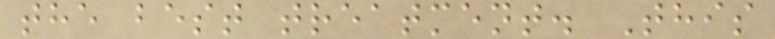the best treatment. This
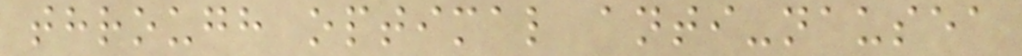through optimal anti-nausea
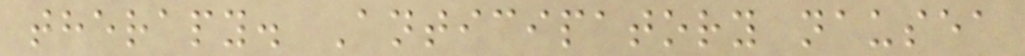therapy. Anticipatory nausea
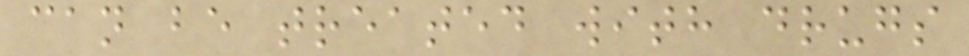can be treated with drugs
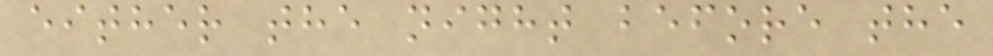either the night before the
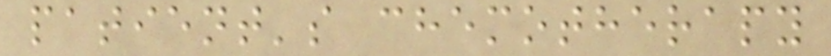patient's chemotherapy
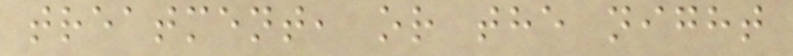treatment, or the night
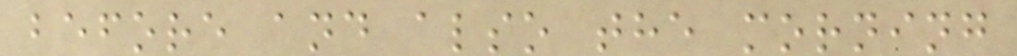before and also the morning
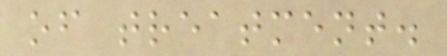of treatment.
